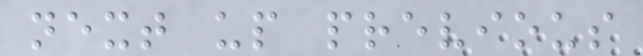next up previous
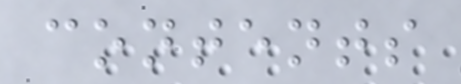contents
